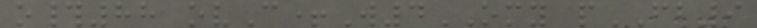o#88 ovC+W4OMY pFB9
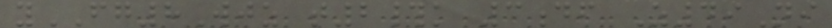yFG8Wjz t2#k 3df Z49Ni
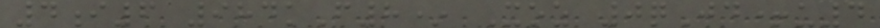4i6 984kF8* Xoz 0qJd+u4
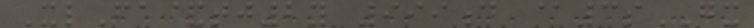XlFa&tj2y 999d @3sGX
